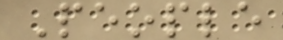People
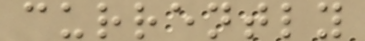currently
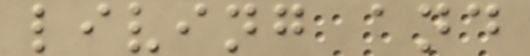living and
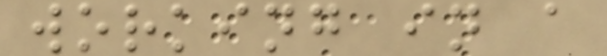working in a
